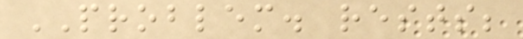PROBLEM. rests;
